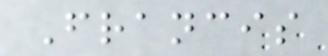Francis
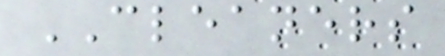CLEANERS
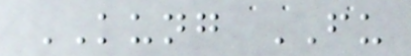KUNG FU
